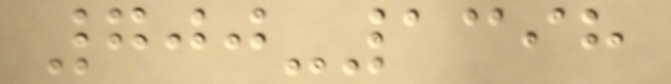700-1398
